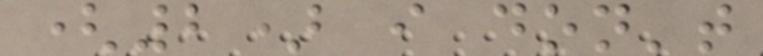(2) i don't
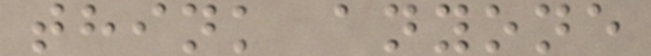think anyone
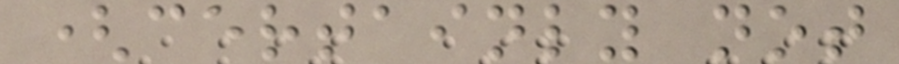(certainly not
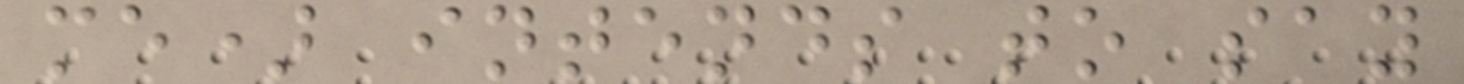me) intends to say
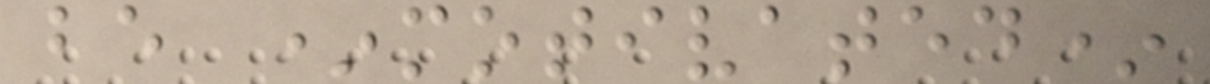be *motivated*
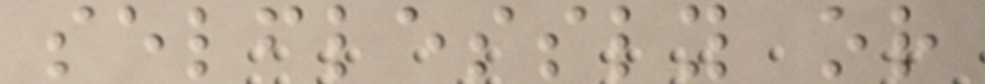selflessly or
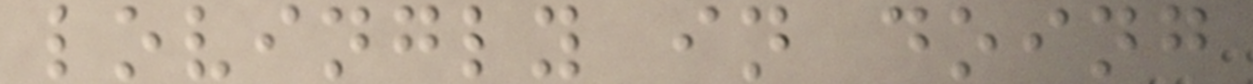lovingly in doing
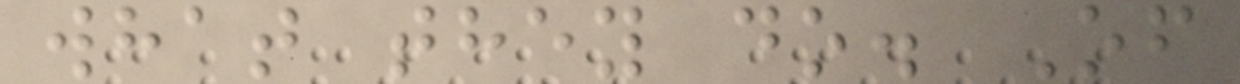what they do. Of
